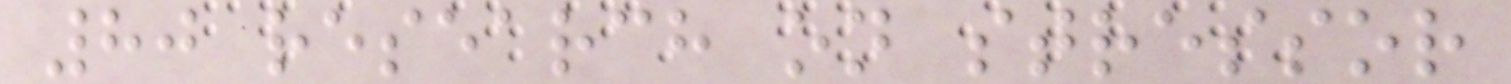80 research on stressor
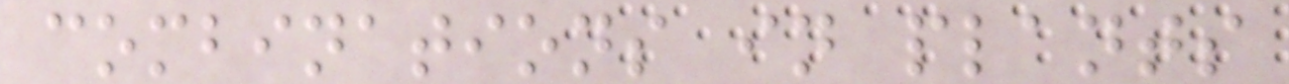combinations in plants
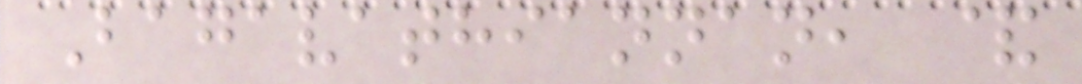Bagavathiannan, &
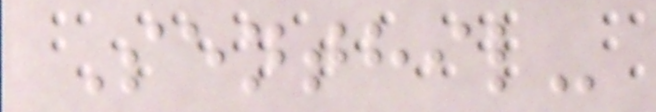Senthil-
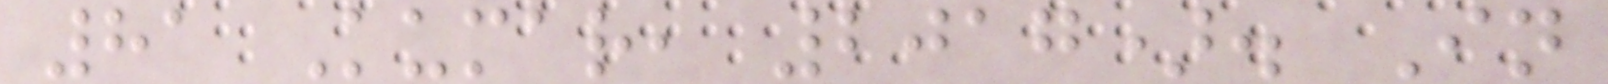81 Kumar, 2017). In
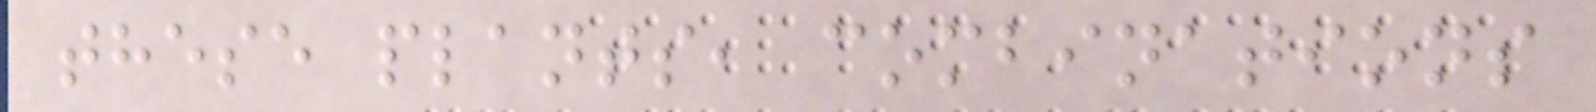these plants, combinations
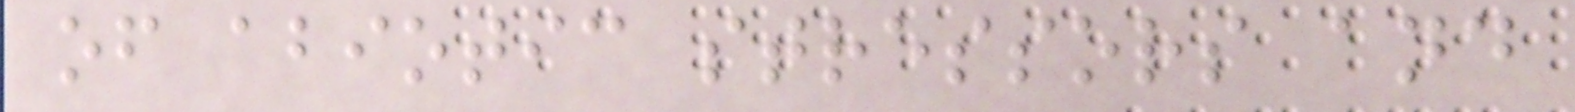of abiotic stressors and
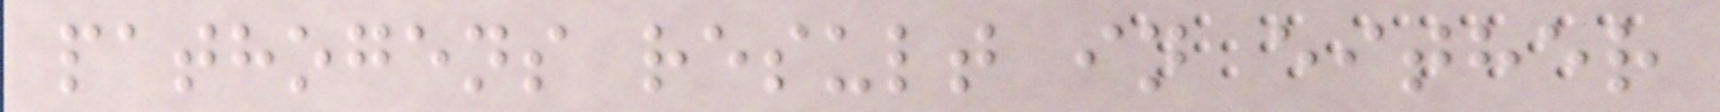pathogens result in either
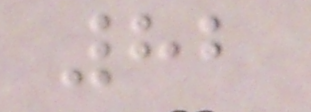82
